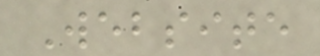Website
